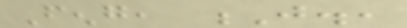Feng, J.,
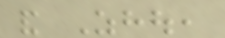and Zhou,
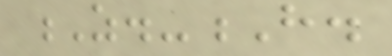Z.-H.
